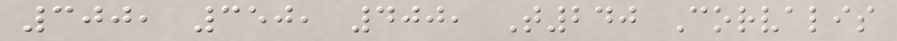300, 350, 400, T240 Corvalis
